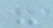-
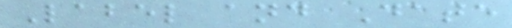Label and Date
